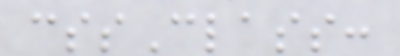cssClass:
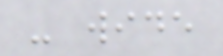- wide
